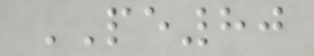PE80
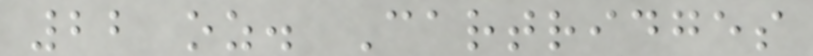22 oz. Cartridges
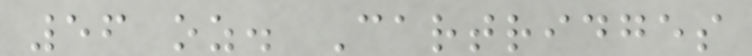56 oz. Cartridges
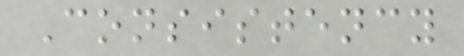Consistency
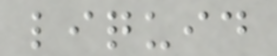liquid
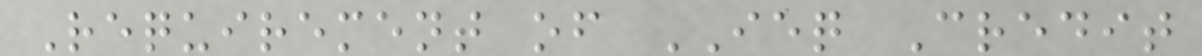Requirement of IEQ Credit
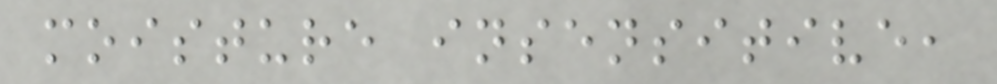moisture insensitive,
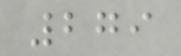279
